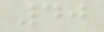40
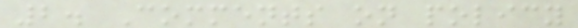2. Comments on policy
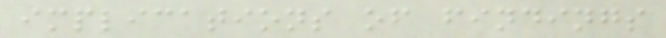implications of findings
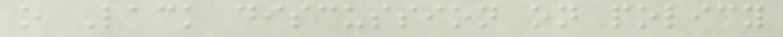o Lack discussion on policy
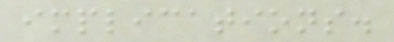implications.
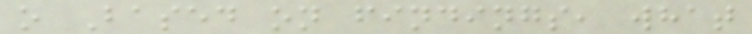o Based on findings, what
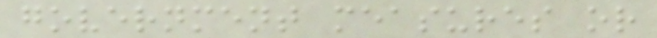government measures or
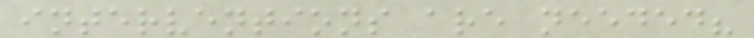interventions are needed?
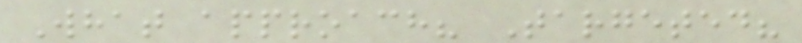What approach? Targeted?
